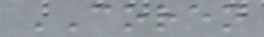COREN
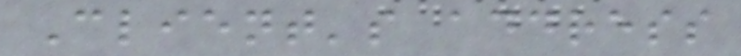Client's address
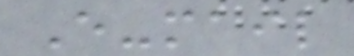E-mail
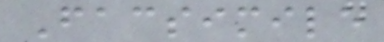Facsimile
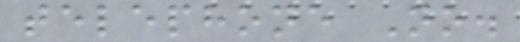telephone No.
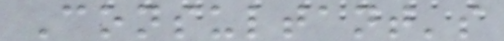Consultant's
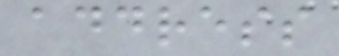address
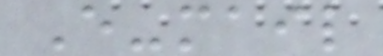E-mail
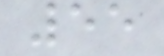55
